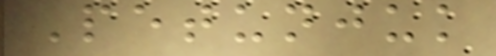Petunjuk
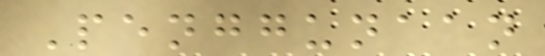Penggunaan
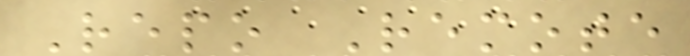Repo Remote
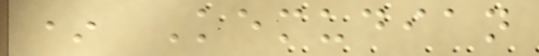* Kemudian
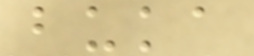buka
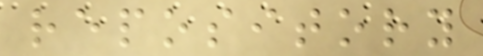repository
